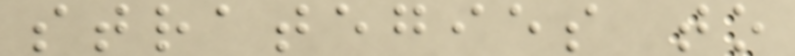strategies to
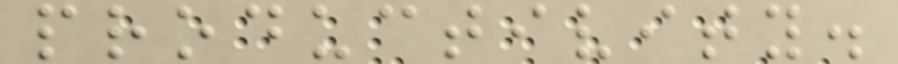productivity.
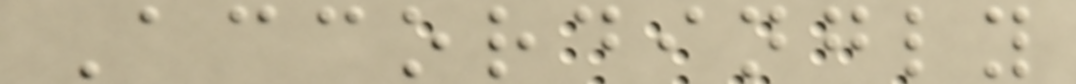Accordingly
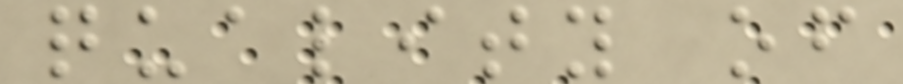quality of
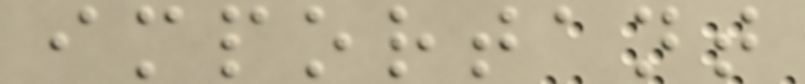important
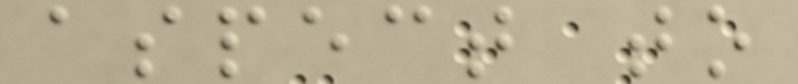aspect to
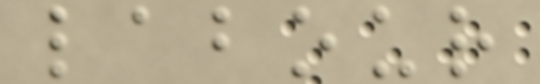labour
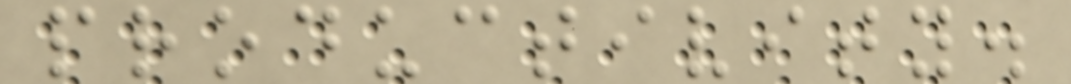productivity.
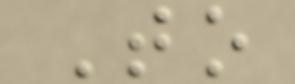To
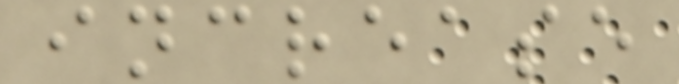increase
